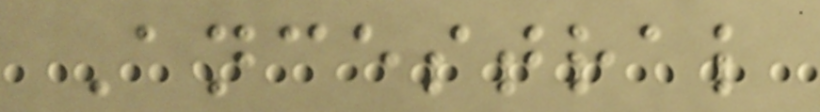Ancestral
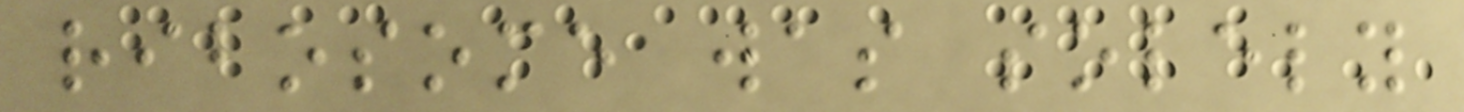ribosome was solely
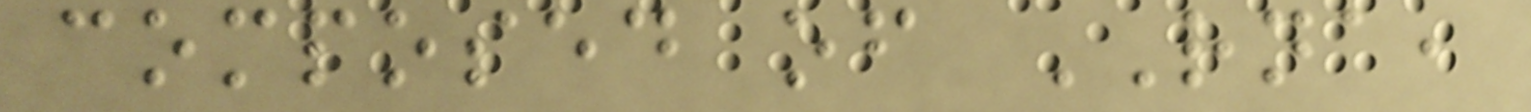composed of RNA,
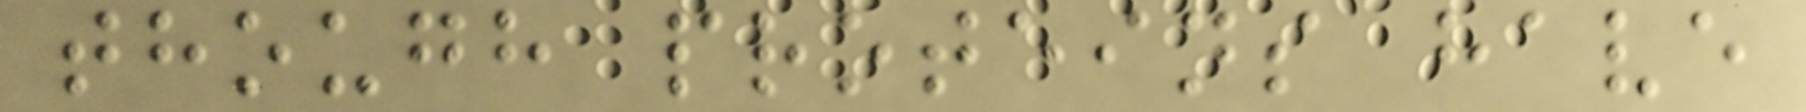though proteins have
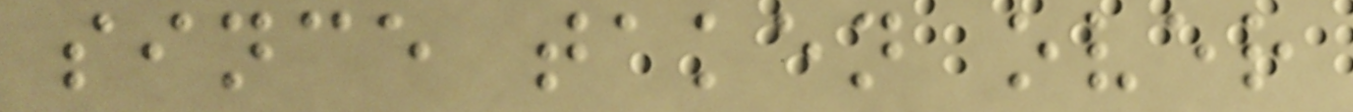since taken over
